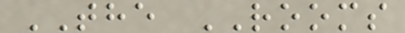THE ROOMS
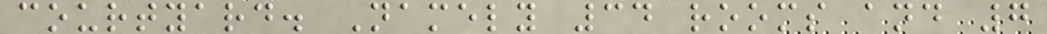courtyard. Namely 34 rooms and 7
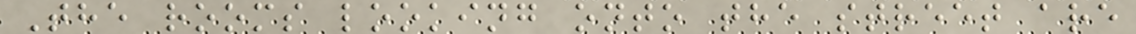The rooms looking onto the street are
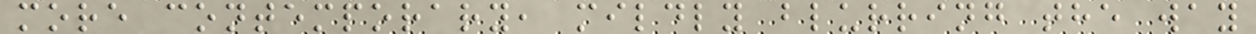more contemporary, mildly blurring the way
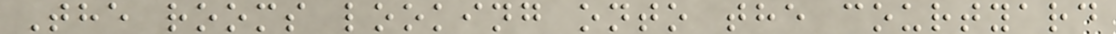The rooms looking onto the courtyard
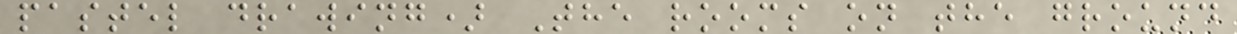pastel drawing) The rooms on the ground
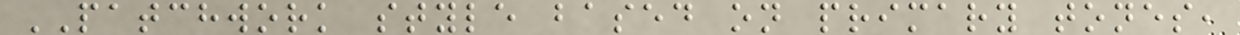PATCHWORK style based on primary tones,
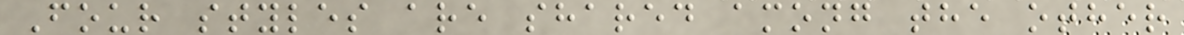Four styles are shared among the other
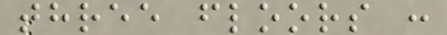three floors :
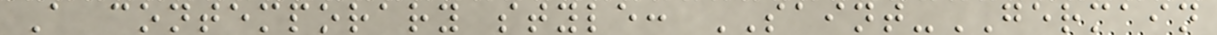A contemporary style: SAINT-GERMAIN
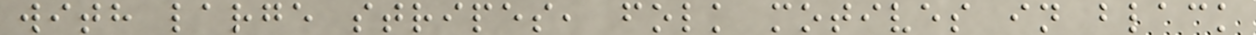with large stripes, folk motives in black
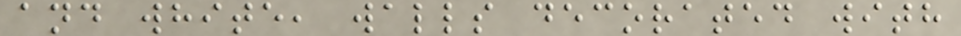and white, walls decorated with
